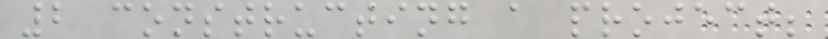2 constructing a project;
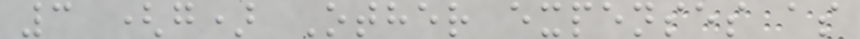3 (g) Other expenses as
